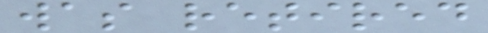was retired
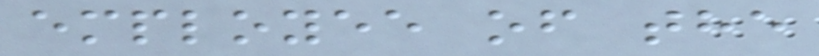employee of the
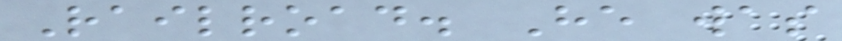Railroad. He was
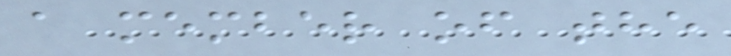a member of the
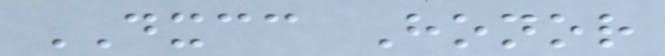DXCC Honor
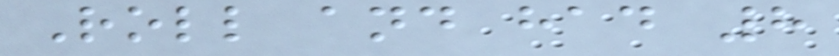Roll and had 8
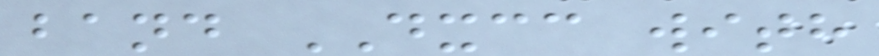band DXCC with
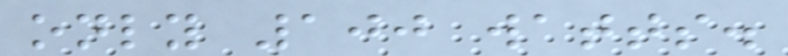only 100 watts.
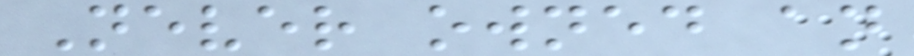Never owned an
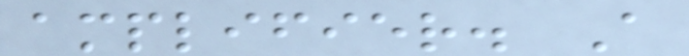amplifier. A
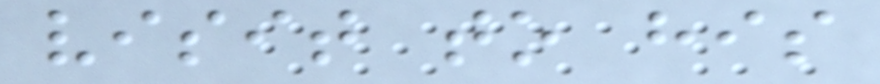visit to his
